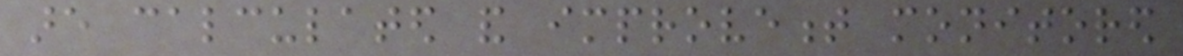are calculated and improvement monitored
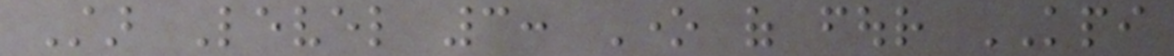Star Level 3: One of four KPI
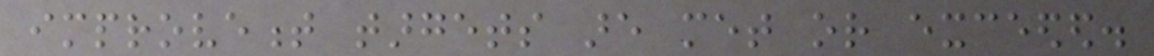improvement targets are met or exceeded.
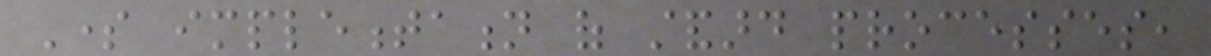Some implementation of standard processes,
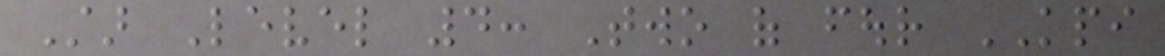Star Level 4: Two of four KPI
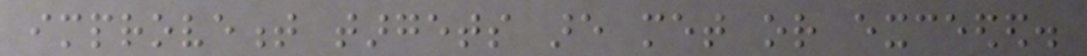improvement targets are met or exceeded.
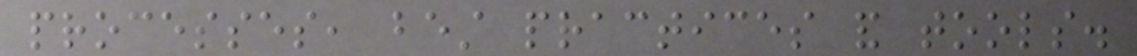processes, best practices and tools.
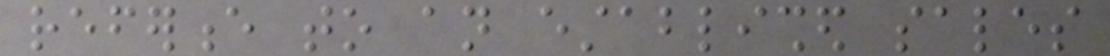reference to an established sales
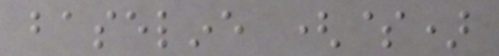baseline ($)
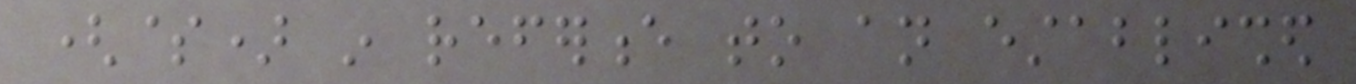($) in reference to an established
